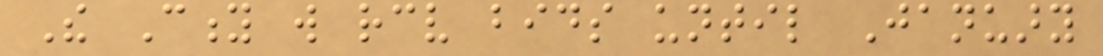The City will receive bids until January
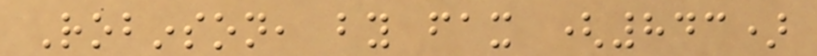Robinson, by fax (843)
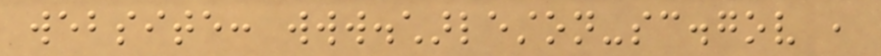website: www.charleston-sc.gov ,
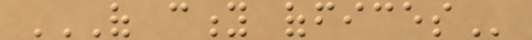OF CITY OFFICES
